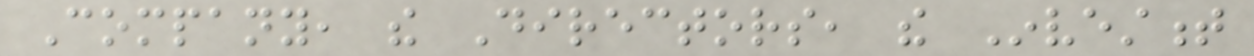Company, the Directors, the Investment
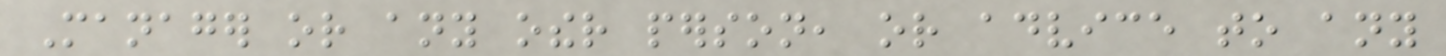Manager or any other person, or advice to any
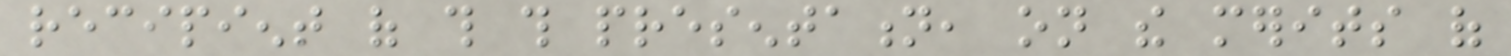recipient of this this presentation, on the merits of
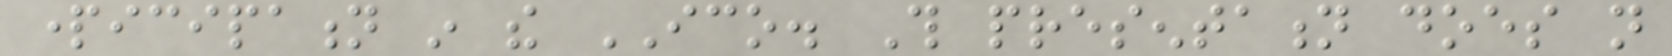participation in the ICO. This presentation does not
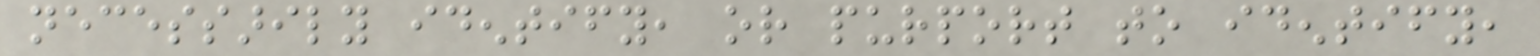necessarily identify, or purport to identify,
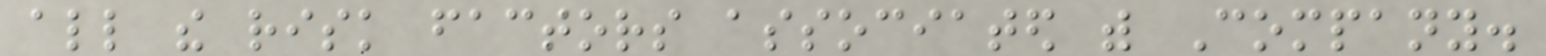all the risk factors associated with Company.
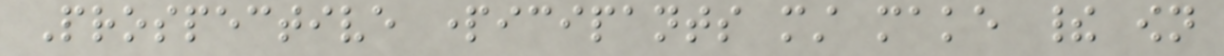Prospective participants must make their own
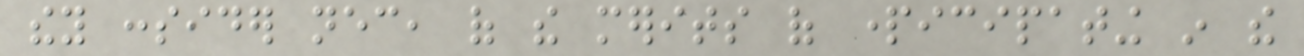they consider necessary, of the merits of participating in the
